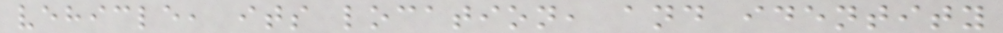vehicle, its location, and identity
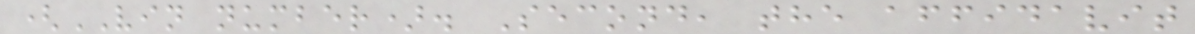(VIN number). Second, the affidavit
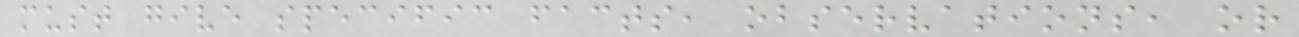must give specific facts, observations, or
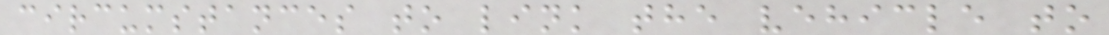circumstances to link the vehicle to
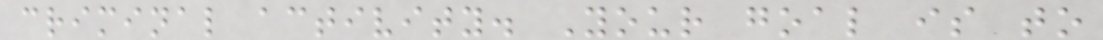criminal activity. Your goal is to
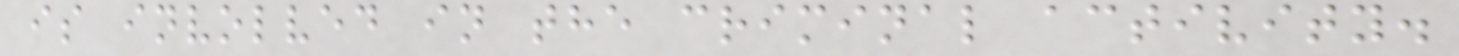is involved in the criminal activity.
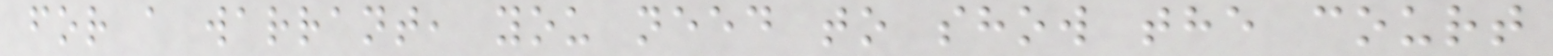for a warrant, you need to show the court
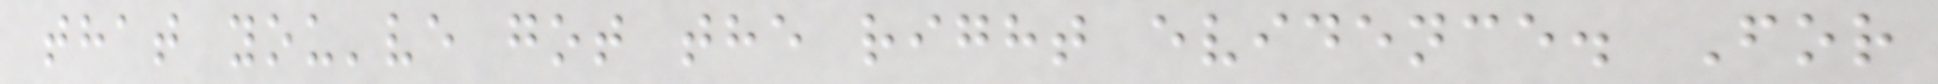that you've got the right evidence. For
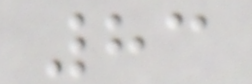83
